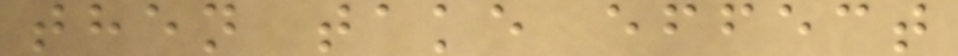then take effect
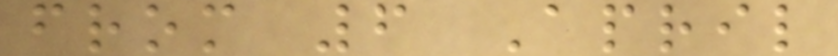from 6 April
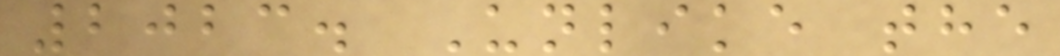2023. Unlike the
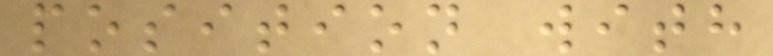position with
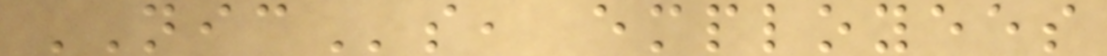NICs, employees
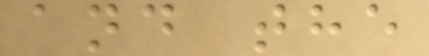and the
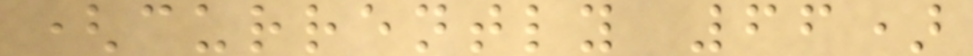(currently 66)
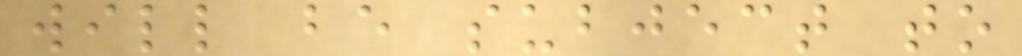will be subject to
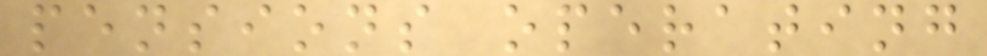pensions operating
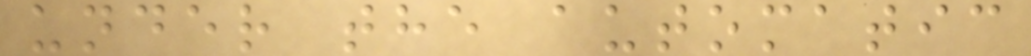under the automatic
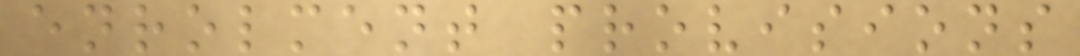enrolment provisions
